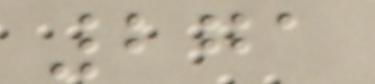271
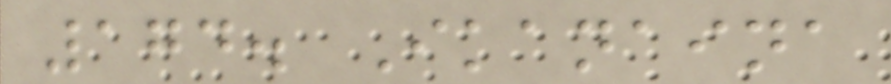174. Ikanaina
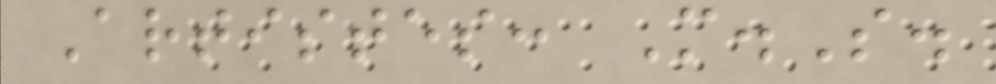Artistes: M.S.
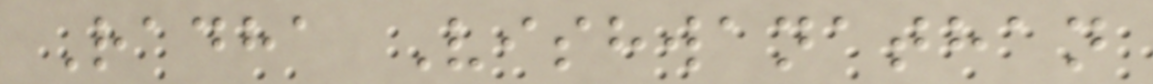Radha Vishwanathan
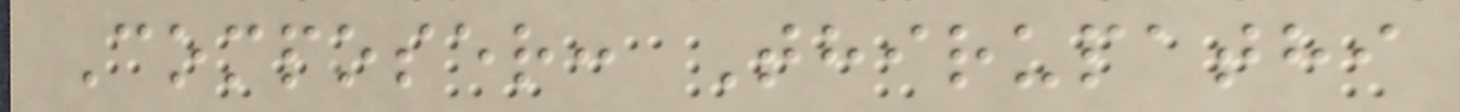Composer: Thirupathi
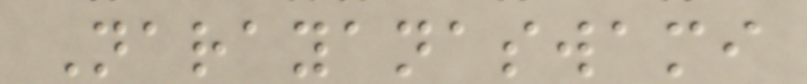Narayanaswami
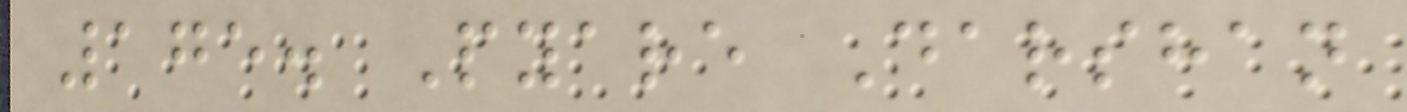175. Pyare Darshan
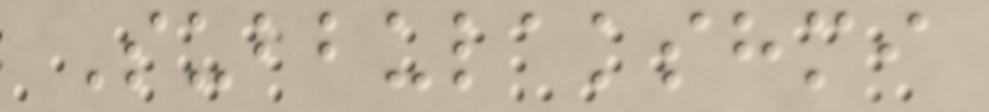Subbulakshmi
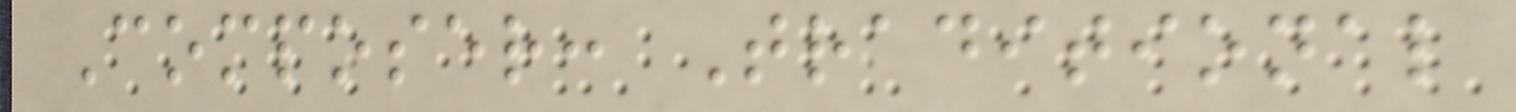Composer: Traditional
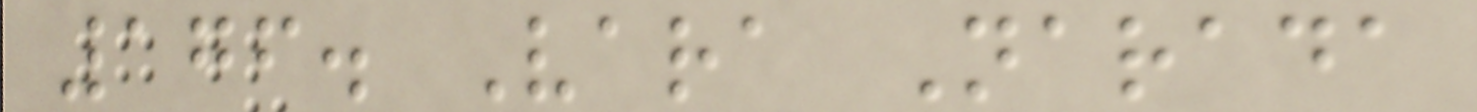176. Vara Narada
